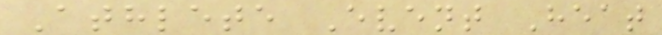Athlete Event Heat
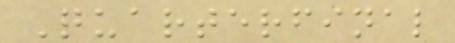Quarterfinal
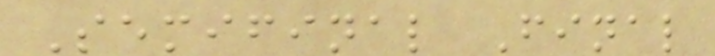Semifinal Final
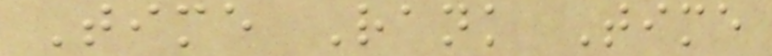Time Rank Time
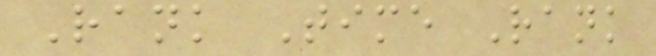Rank Time Rank
